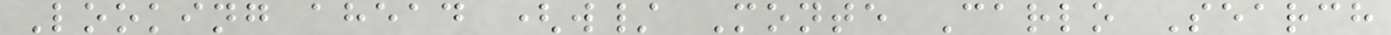Looking ahead (w/ Monte Carlo Search
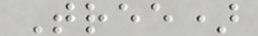Tree)
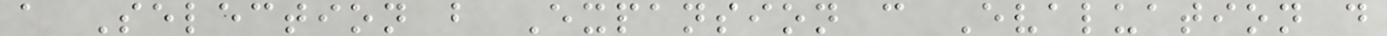a Selection b Expansion c Evaluation d
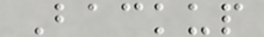Backup
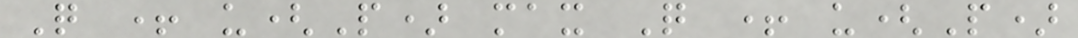Q + u(P) max Q + u(P)
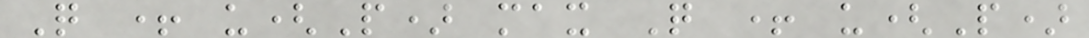Q + u(P) max Q + u(P)
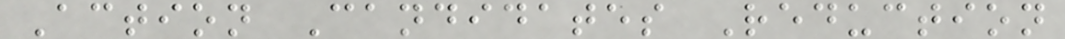Action Candidates Reduction
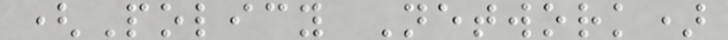(Policy Network)
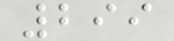299
